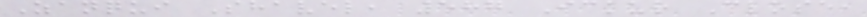Zanqui Shavel, 587 Ickur Close,
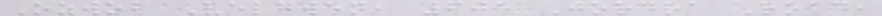Ozwob Velgwen, 605 Jordra Road,
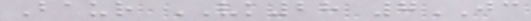Baur VK28 7JC
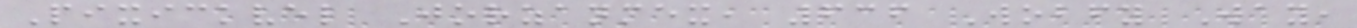Pixickvel Jorzanmex, 636 Wobfy Way,
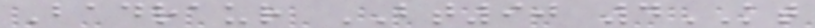Badraur BT90 4KT
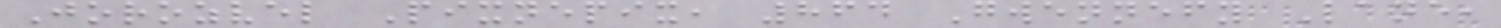Jorozvel Pixnepix, 864 Gwennefy Lane,
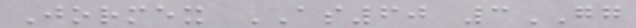Jormex AS60 3GG
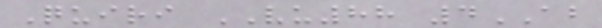Quiri VU88 4AB
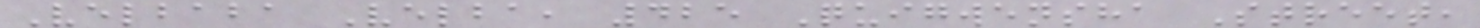Velbaba Velba, 425 Quigwensha Street,
